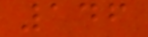146
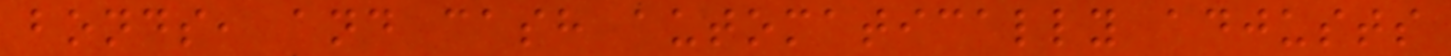bonds, and cash automatically adjusts
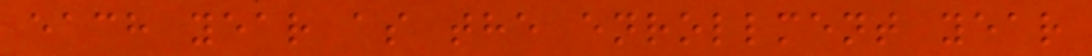each year as the enrollment year
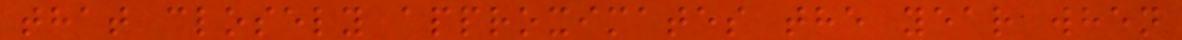that closely approximates the year when
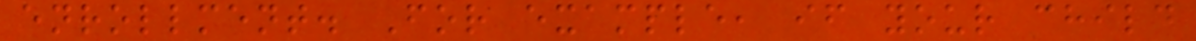enrollment. For example, if your child
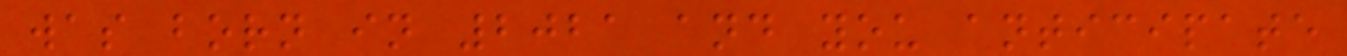was born in 2021 and you anticipate
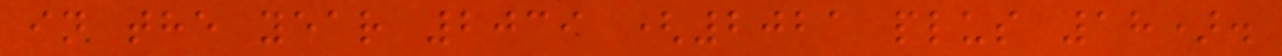in the year 2039 (2021 plus 18).
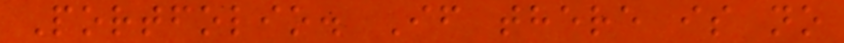Portfolio. If there is no
